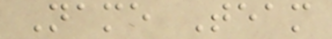Name Team
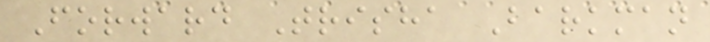Forward Trisha Barkman
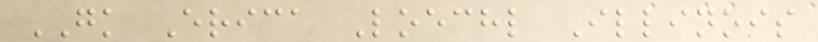GK Erica Loechl Illinois
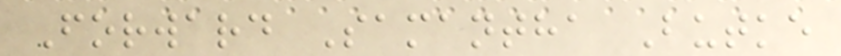Forward Samantha Butke
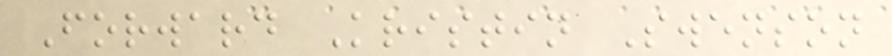Forward Kristin Swenson
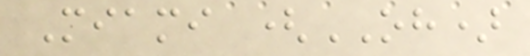Miami (OH)
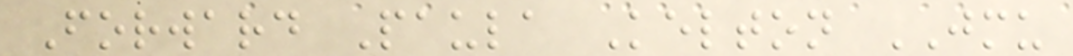Forward Paula Kelton JMU
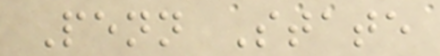Penn State
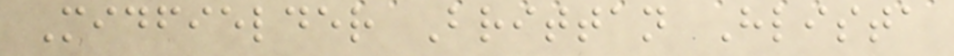Midfielder Brittan Hlista
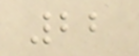22
